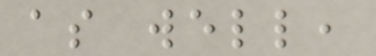as well,
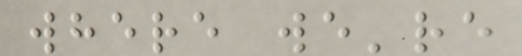where we're
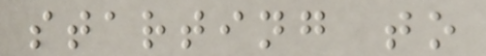starting to
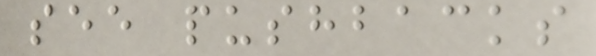see pushbacks
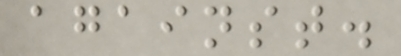against.
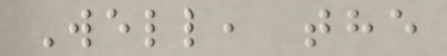Well, the
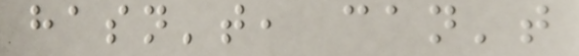hasn't, can't
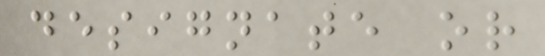designate or
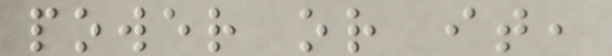power or it,
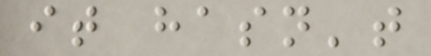it hasn't
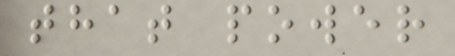that power
